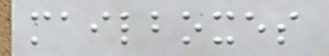mailboxes
